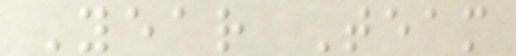Year Team
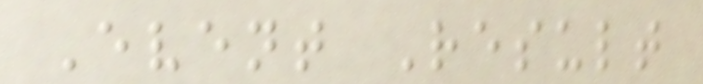Event Result
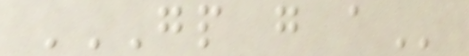GP G A
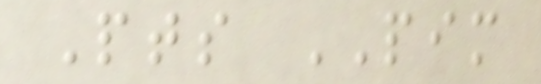Pts PIM
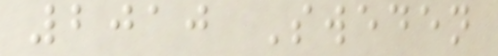2010 Sweden
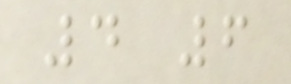4 6
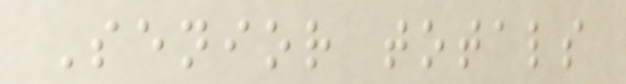Senior totals
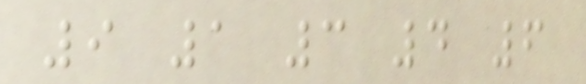9 1 3 4 6
